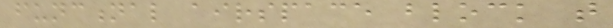functional airspace block that
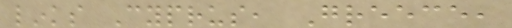links Cyprus, Greece,
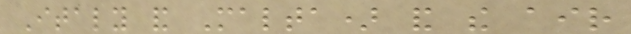Italy and Malta) and the air
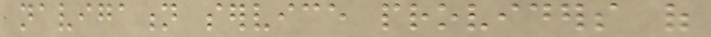navigation service providers of
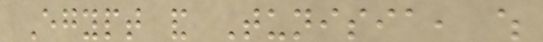Egypt and Tunisia, which
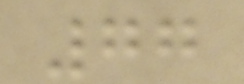77
